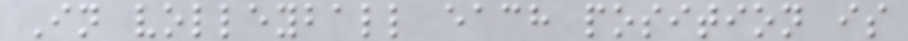In volleyball each position is
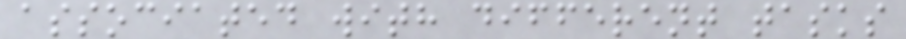associated with different tasks
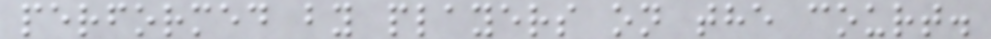performed by players on the court.
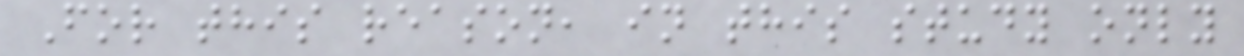For this reason, in this study only
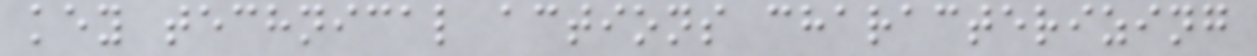key technical actions characterizing
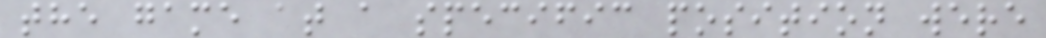the game at a specific position were
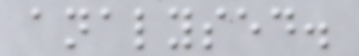analysed.
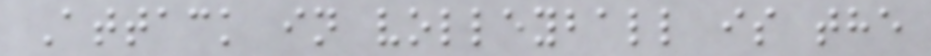Attack in volleyball is the
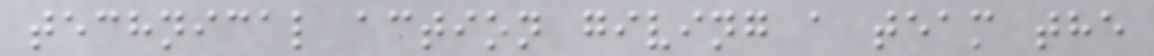technical action giving a team the
